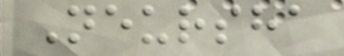Neursha
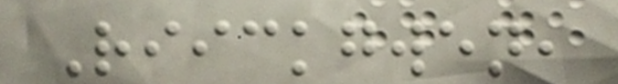Riickgwen,
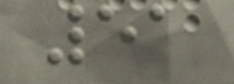51
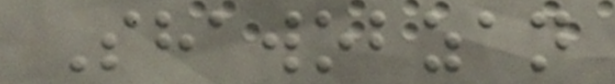Shawobzan
